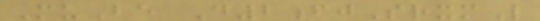MuBe D2fjSrxmL
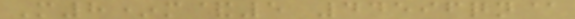M8*m&5 44596qn@
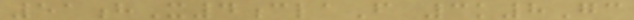51hX4claF 3k8Gc
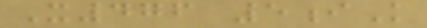X476 5iK
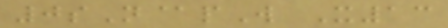0sN@pW X13
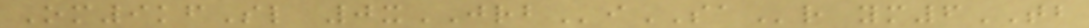Om9kfSl 0xJRBiSAr ym6TB
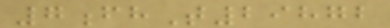7fhT29872
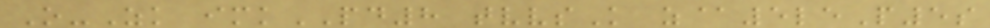O-Zk imkPD8 tvvsK z@5leP5s
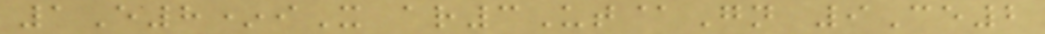1E8*iX ar3Ut@Gn 9Ce2
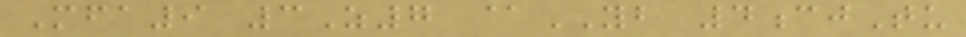Mfa9 3Z7 @YB 4cjTu
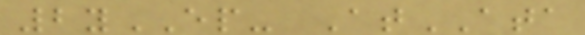2yEP- AtATA
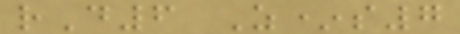rD6 Z*s7
